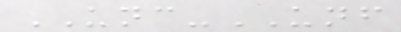UNC-UNF
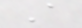A
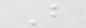B
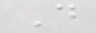D
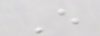E
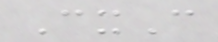CxC
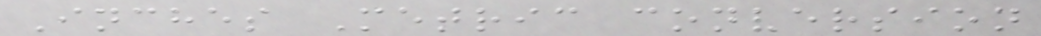Inches Metric conversion
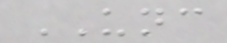UNC
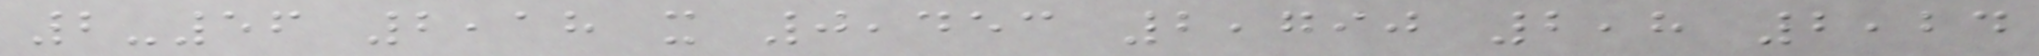2-56 2,18 x 0,453 2,790 2,8 2,24
